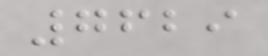7629
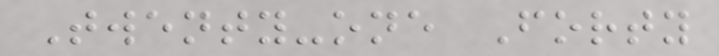Twenty-one Forty
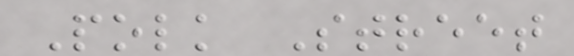Polk Street
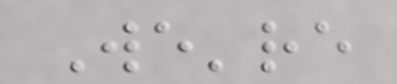We're
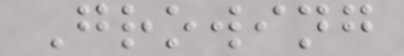Growing
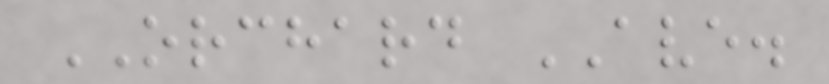ORCHARD AVE.
